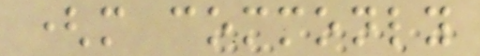(more commonly
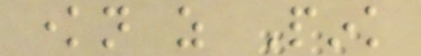known as Pink
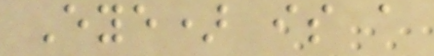Eye) is a
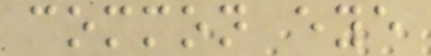common eye
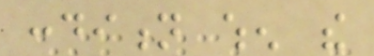condition when the
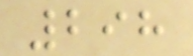298
